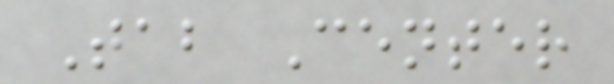Tab Center
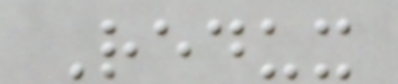Redux
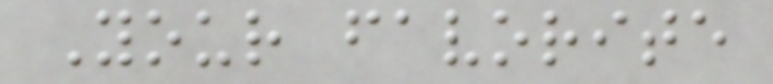Your favorite
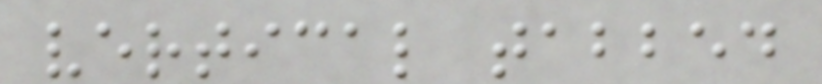vertical tabbed
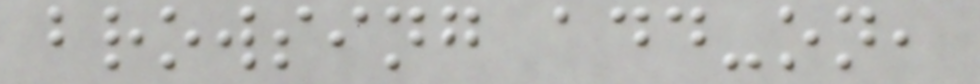browsing add-on,
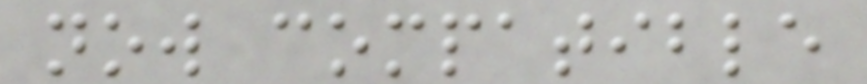now compatible
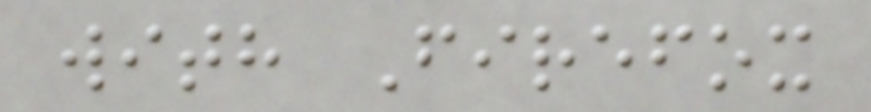with Firefox
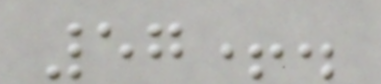57+.
